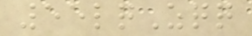55lqZqq
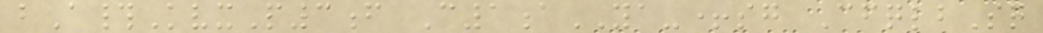bA#KvxP3f C1aYA-+sg CfqlbSq
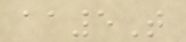aa5T
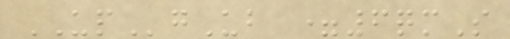UPgUb =6qmS
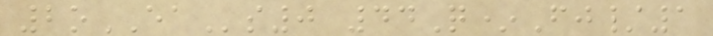2oEAs0 44Q*Fj/1
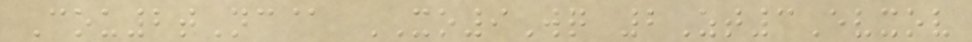Cou2tNc@ XO9Wq 2Zt3Evxov
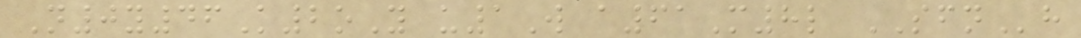N0y46K2oY u1W a61M8l SFNh
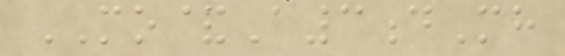MO&A3dMh
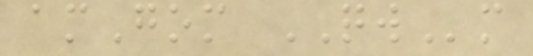amGom QWm
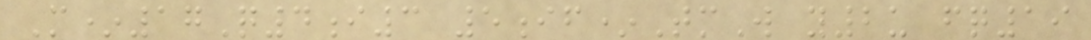M*17Q4i3 5if*TmW y2u fq19
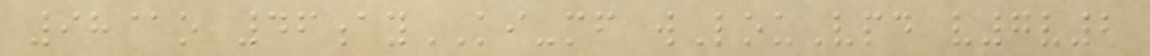98@o 46ayKI-mf wLouVpd v7v2
